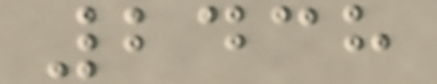2438
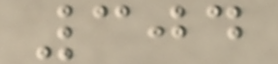304
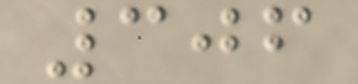306
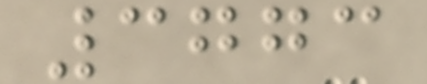3773
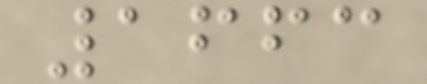1663
